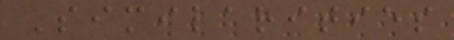Similarities
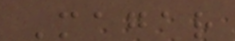Magar
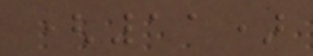(11)
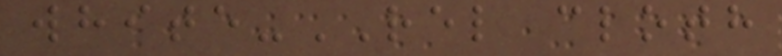white-REL cloth
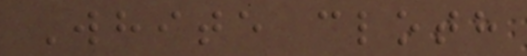White cloth
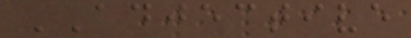ADJECTIVE
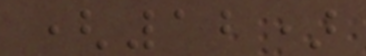(12)
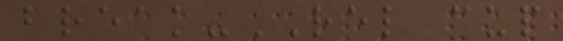break-REL cup
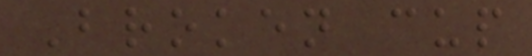Broken cup
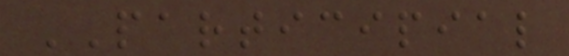PARTICIPIAL
